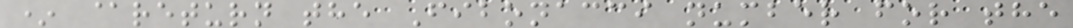* @return the Fibonacci number for the
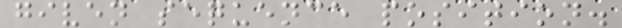given sequence position.
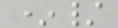*/
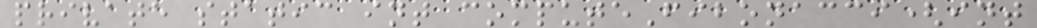private static int computeFibonacci(int
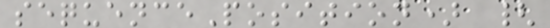sequencePosition) {
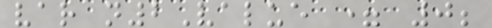var n2Value = 0;
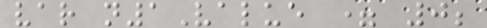var n1Value = 0;
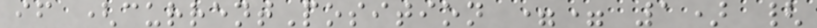if (currentPosition == 1) {
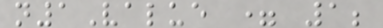n1Value = 1;
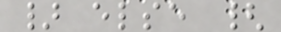} else {
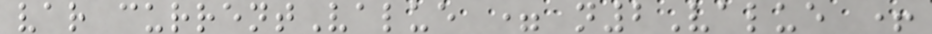var currentValue = n2Value +
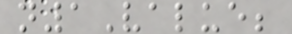n1Value;
